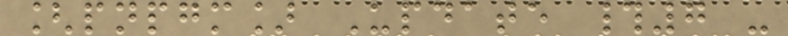[pnpgm] Update #7 -
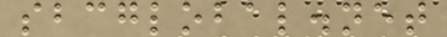sbcglobal.net
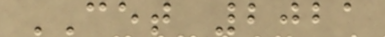CET 2021
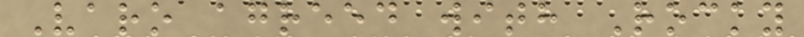Varo agreed with Rocky
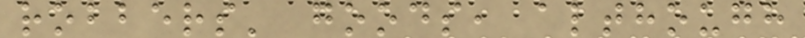robbers' goods, although
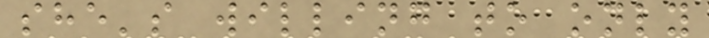she's willing to only
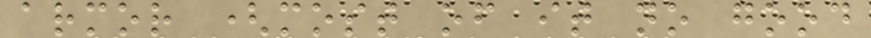armor (most of it no good
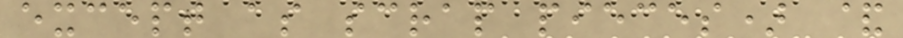except as scrap pieces) &
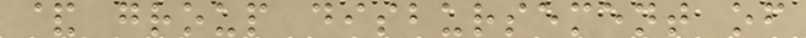& group disbursement of
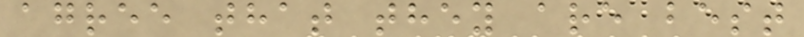agree that they are best
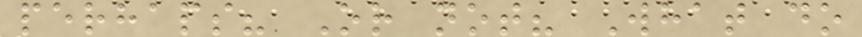perhaps? Or not? What do
